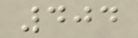404
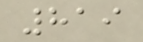819
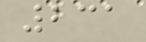231
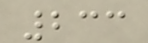233
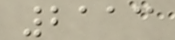2113
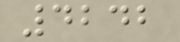4242
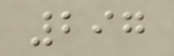297
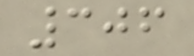306
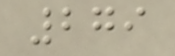279
